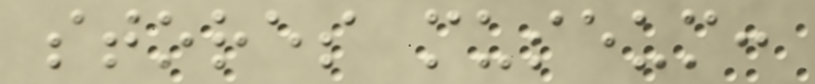stores museum:
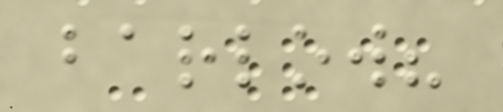barlow?
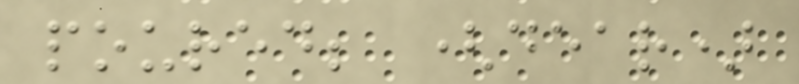poured; (dear)
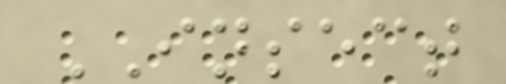INSECT
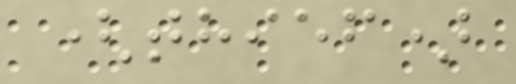(thief)
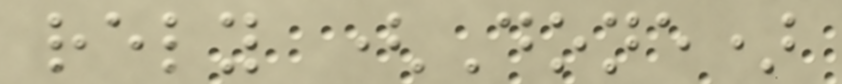rely (Done)
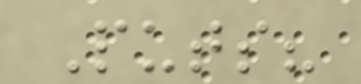Puts?
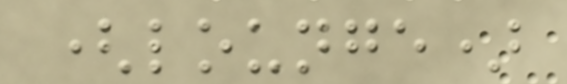(lounge)
